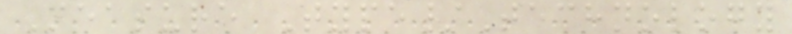Measure Type/Technology
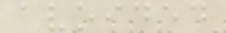avoided
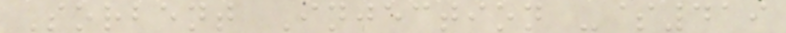Sorbent Injection -$419
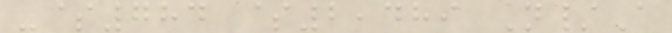-$784 $2,489 N/A
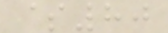$80
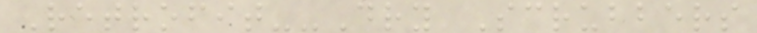Retrofit--Dry Scrubbers
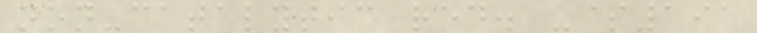non-catalytic red. -$191
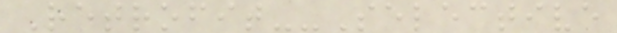Retrofit--Selective
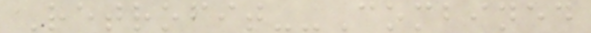Retrofit--Combined
